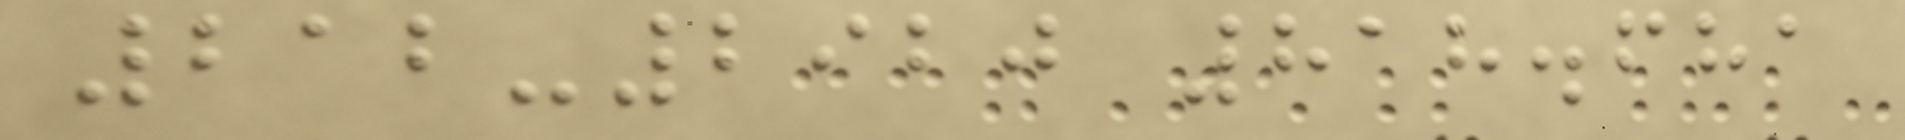212-2920 818.681
